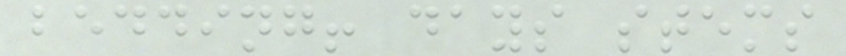bedding! days stems
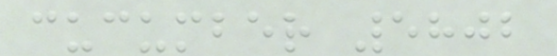cucumber 5802
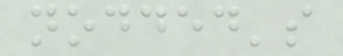nodded's
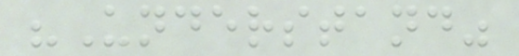"Understand"
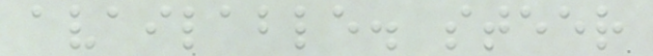available. steer
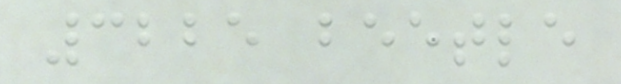3225 beetle
